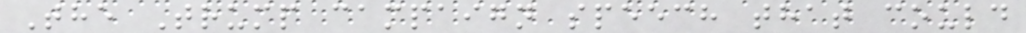The Trump campaign speech that could
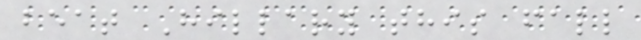beat Hillary this fall
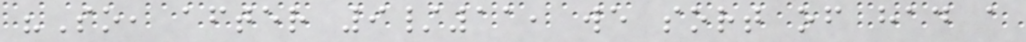"So, after 9/11, we sort of had a
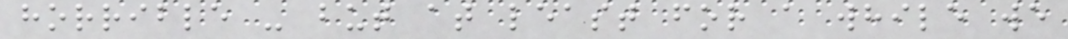horrible - but at least for a while we
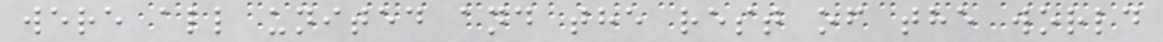were all united and the rest of the world
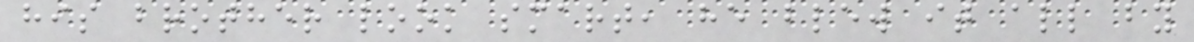his brother look smart, he blew it all by
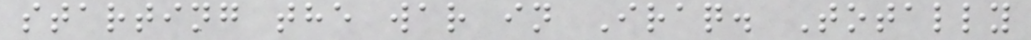starting the war in Iraq. Totally
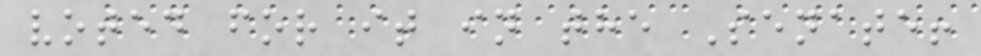voted for it in the Senate!
